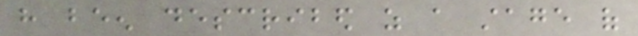have been described as a stage of
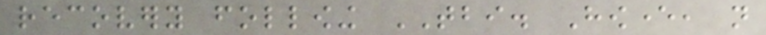recovery following TBI. However, not
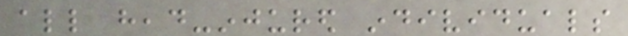all head-injured individuals
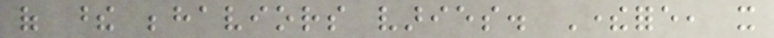of these behaviors varies. Therefore, it
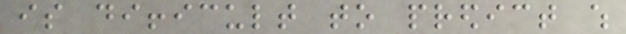is difficult to predict which
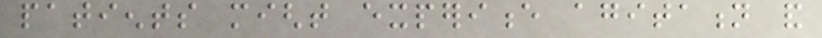patients might experience agitation and
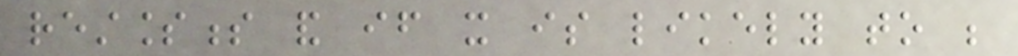restlessness and if it is likely to be
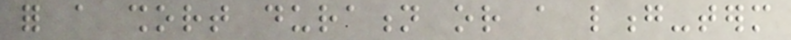for a short duration or a long-term
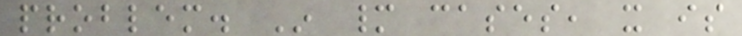problem. In many cases, it is
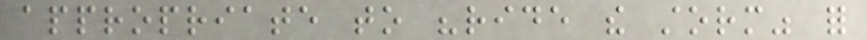appropriate to "ride the storm" for
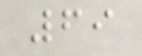69
